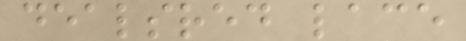dealsred lace
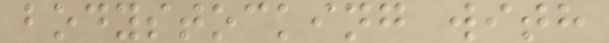bodystocking with
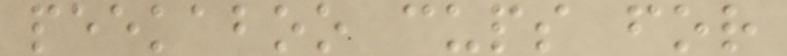peekaboo cups for
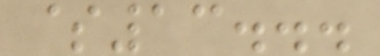$13...
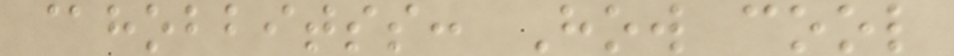@hobbitss: How cool
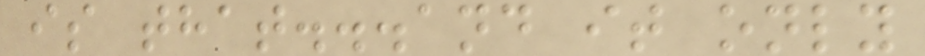is that...and it only
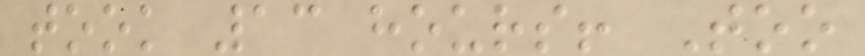took 13 hours! Too
